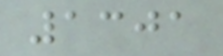1301
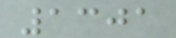1301
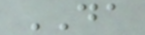DA
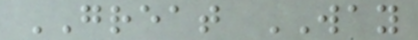GREAT WAY
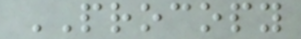PROCOPY
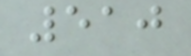510
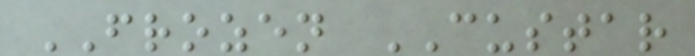FROZEN CUSTAR
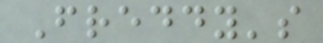Freddy's
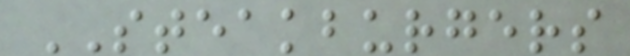STEAKBURGERS
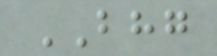BHG
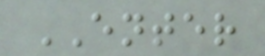ENTER
